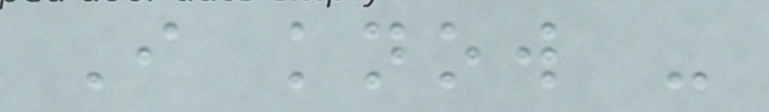I know -
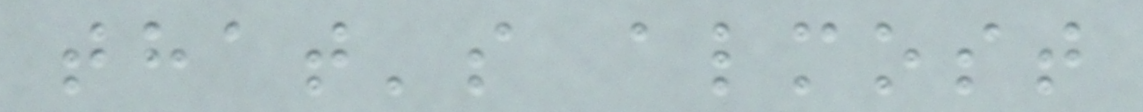that's almost
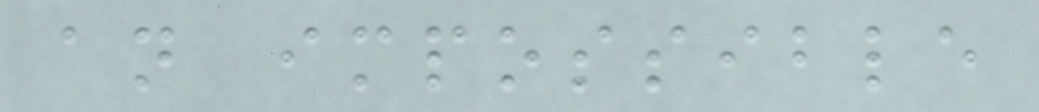an impossible
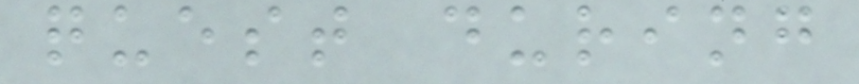quest during
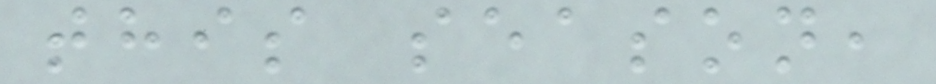this season,
